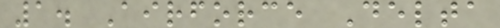1. Airforce Delta
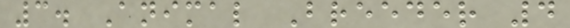3. Animal Breeder 4
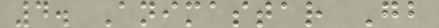4. Animastar Gb
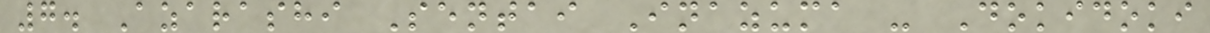7. Azarashi Sentai Inazuma - Dokidoki
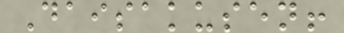Daisakusen!
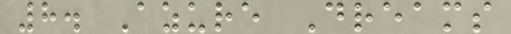8. Azure Dreams
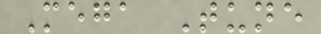Mega Tune
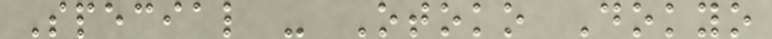Special - Otoko Dokyo
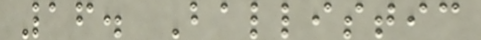16. Ballistic
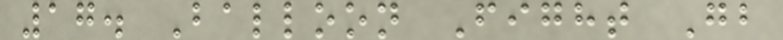17. Balloon Fight Gb
